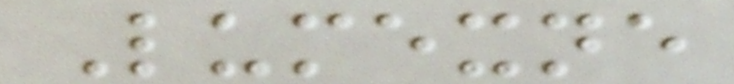Lumexne
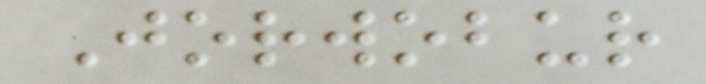Jorwobur
